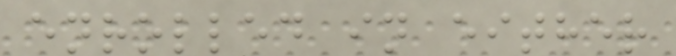enrolled in either
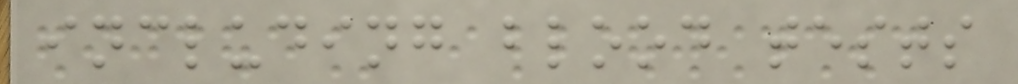including blood tests
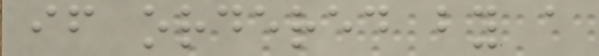if ordered by a
